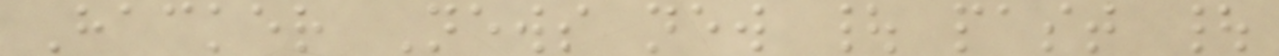Hacker News new | past |
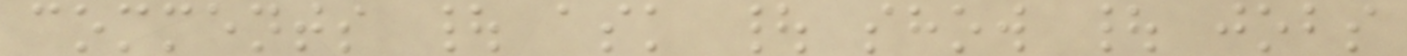comments | ask | show | jobs
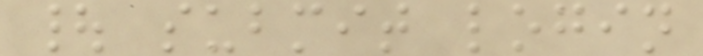| submit login
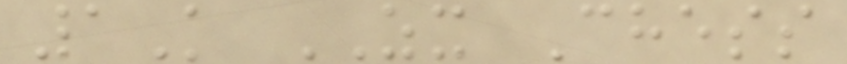1K ZX Chess
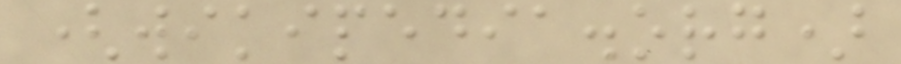(wikipedia.org)
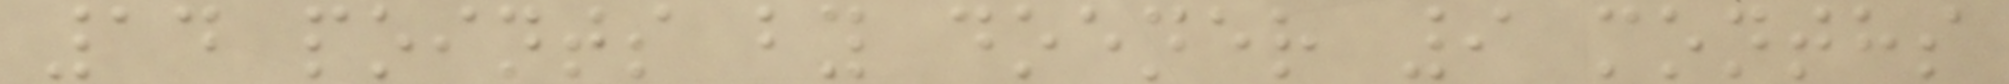14 points by doener 9 months
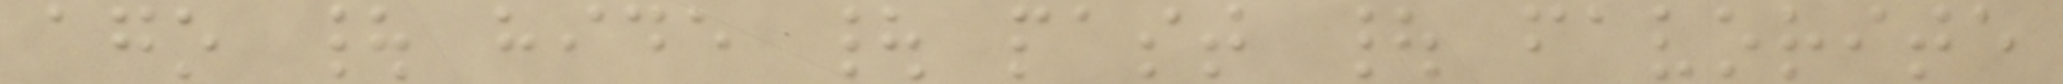ago | hide | past | favorite
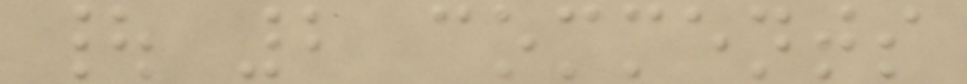| 2 comments
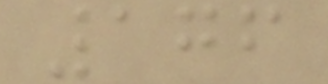176
